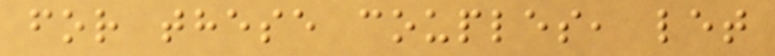for these couples, let
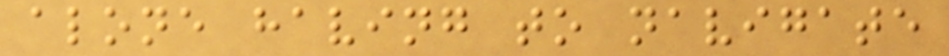alone having to navigate
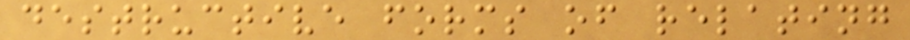destructive forms of relating
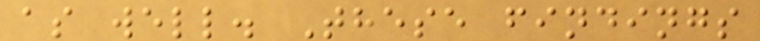as well. These findings
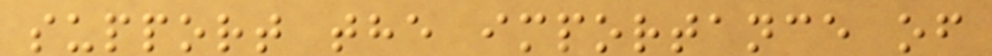support the importance of
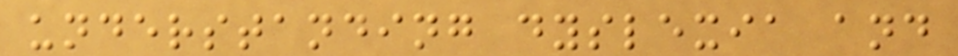understanding dyslexia and
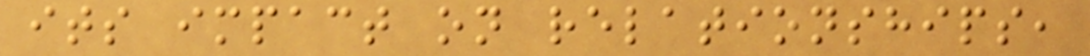its impact on relationships,
